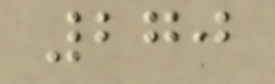270
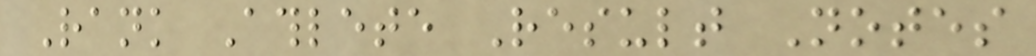Rank Athlete Result Notes
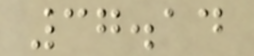37.14
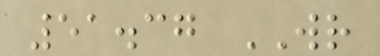51.37 WR
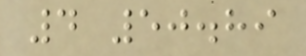4 50.89
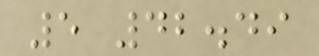5 42.49
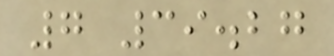7 39.27
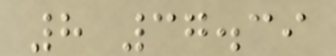8 37.39
